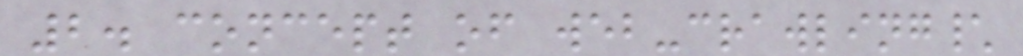2. concept of web-crawling\
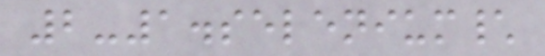2-1.selenium\
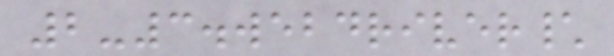2-3.webdriver\
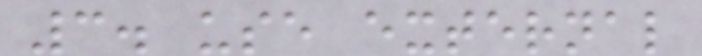3. use external
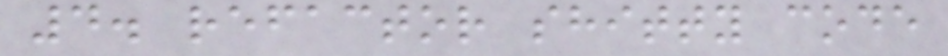4. refactor shitty code
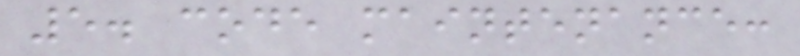5. code maintenance:
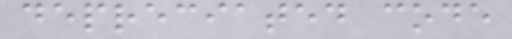depreciated code
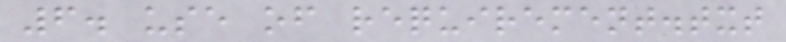6. use of requirement.txt
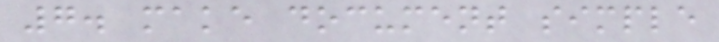7. make document simple
